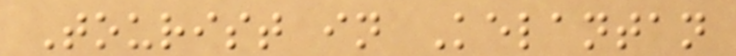Tourist in Kelantan
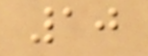10
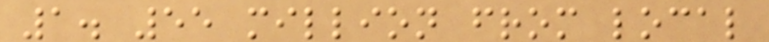1. 55 million from local
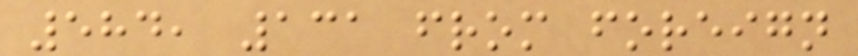584, 131 from foreign
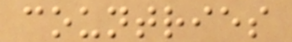countries
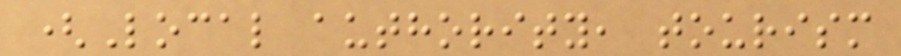(Local authority, tourism
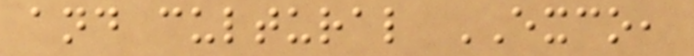and cultural EXCO,
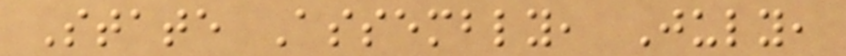State Assembly, July,
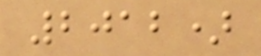2012)
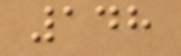148
